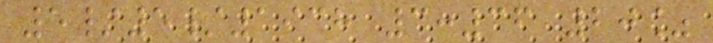5/5/1938 3:36 20%
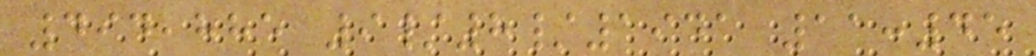494,885 9/8/1941 11:45
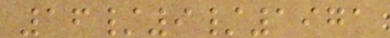16/9/1971
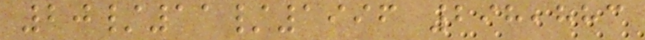20/11/1996 298,883
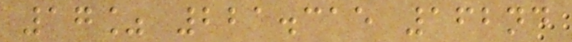17% 221.315 162nd
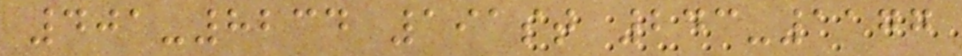401-8234 191st 243-1177
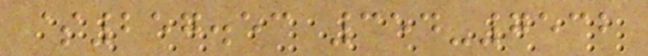$257.53 354-7532
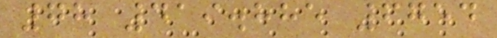78 419.885 6754
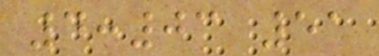4:03 51
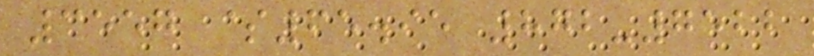3557 $65.95 872-7522
